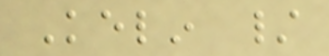Kelin /
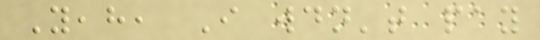Yeah, I wouldn't pay
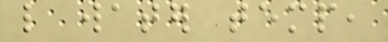like water temp,
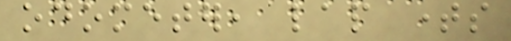odometer, lap times
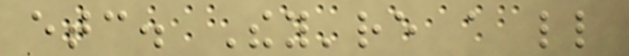etc. They're a little
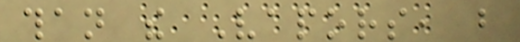than the Vapors, but
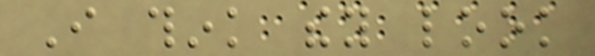I think they look
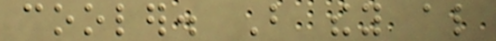cooler. But they also
